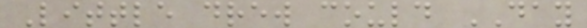Little drew could DAY
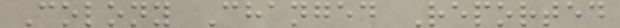Colony Changed Reported
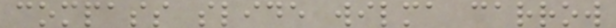compass slide wilma carrow
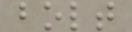bolt
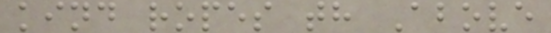kind ropes th Above
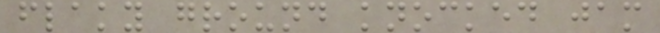flaky ground knocked jam
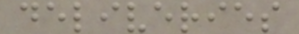deliveries
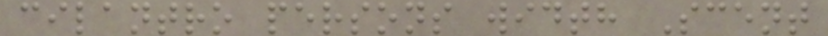cilantro persons width Scent
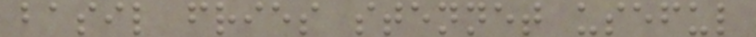basil fries stennet useful
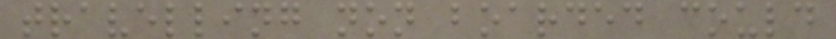travelling non boarded could
